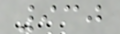930
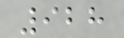928
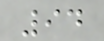94
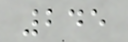245
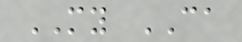MY CA
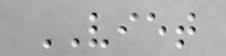VIET
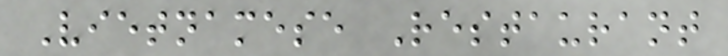Vietnamese Restaurant
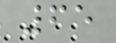65
